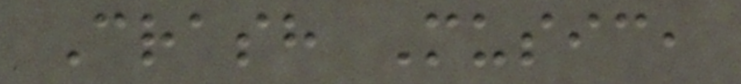Crash Music,
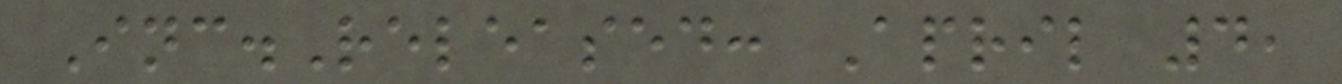Inc.Released: April 4,
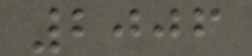2006
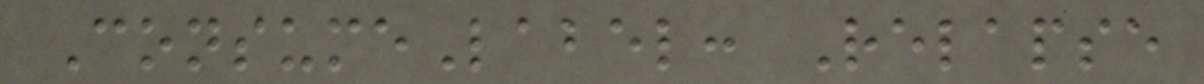ConsumeLabel: Relapse
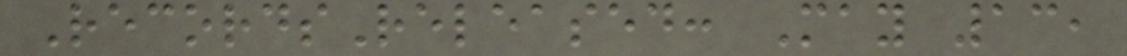RecordsReleased: May 13,
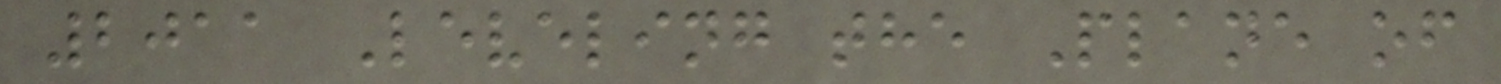2011 Leveling the Plane of
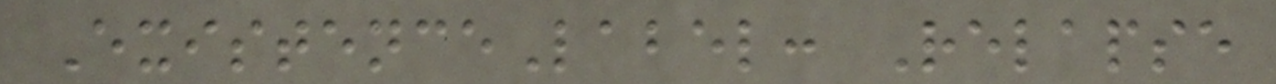ExistenceLabel: Relapse
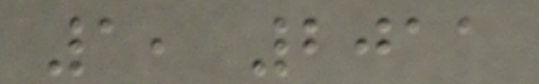1, 2011
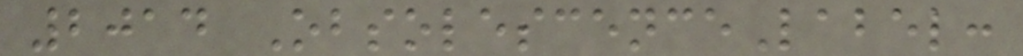2014 ObsolescenceLabel:
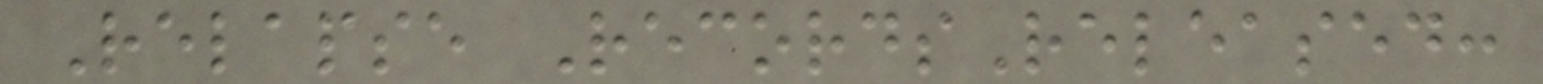Relapse RecordsReleased:
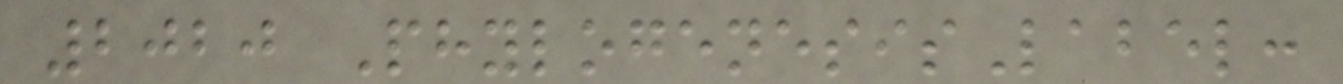2020 PhylogenesisLabel:
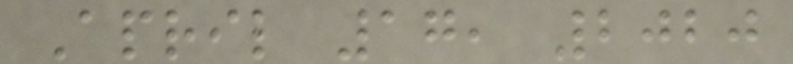April 17, 2020
